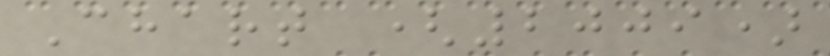Chart (2009)
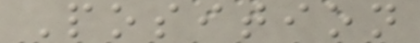Position
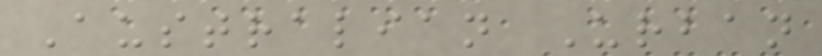Australian Urban
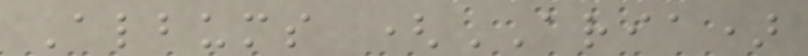Albums (ARIA)
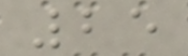25
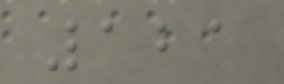121
